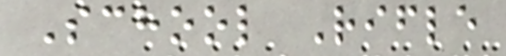School Rifle
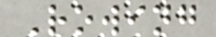Rowing
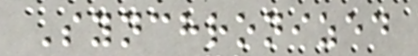Synchronized
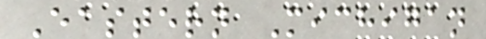Eastern Michigan
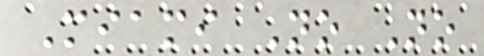Miami No No
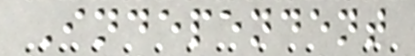Independent
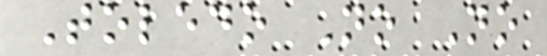Toledo No No
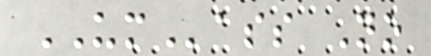UMass No
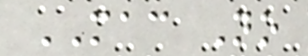MAC No
